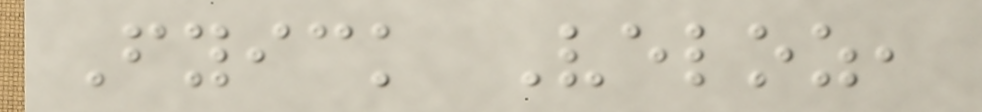Fyick Veloz,
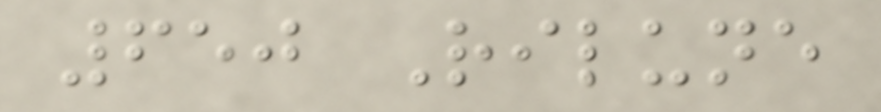650 Rilune
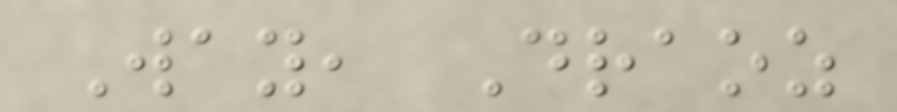Way, Draoz
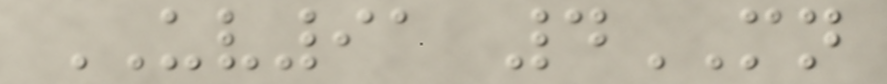UV91 4MN
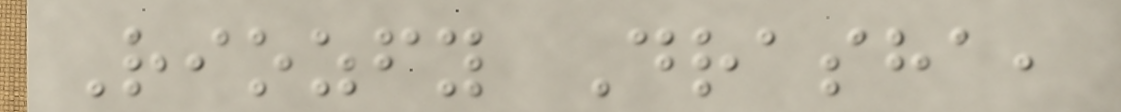Riozfy Drasha,
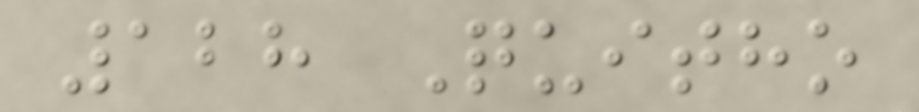128 Quitho
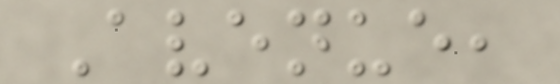Avenue,
